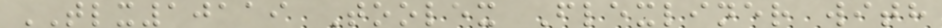TLX10119 Toolex Flexliner with
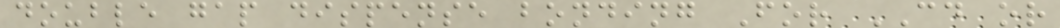double gap dispense bonding For CD or
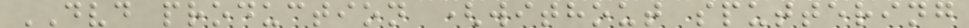DVD production (without sputtering
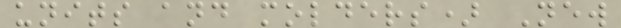units and molders) New
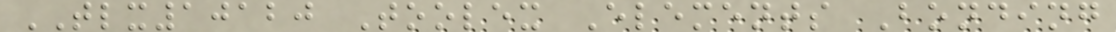TLX10120 Toolex Elements Bonding
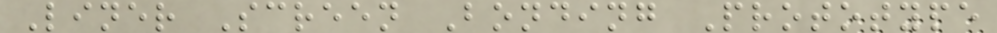Liner Screen Bonding Prototype
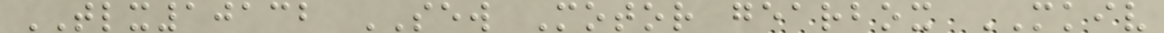TLX10132 SEW Motor gearbox MKIV
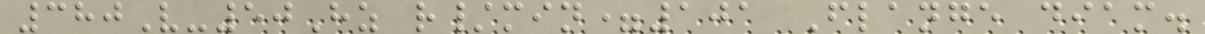380V-50Hz r/min=101 Flange diam.
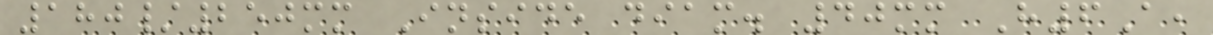180/250mm Inside diam. 40mm H6A,
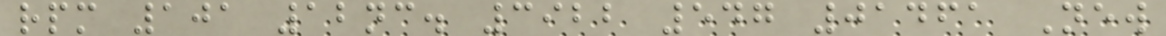rpm 101 12nc. 3922 547 01461 New
